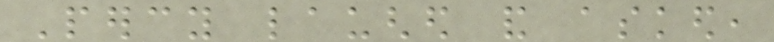Percy laughed and asked,
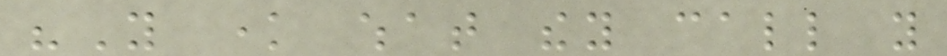"You know what they call you
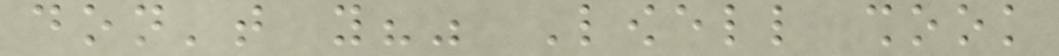don't you?" Lowell shook
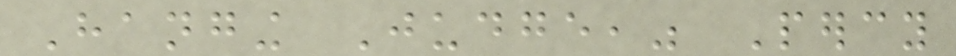Hanging Judge," Percy
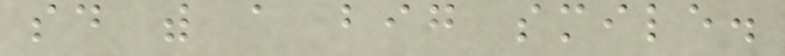said with a big smile.
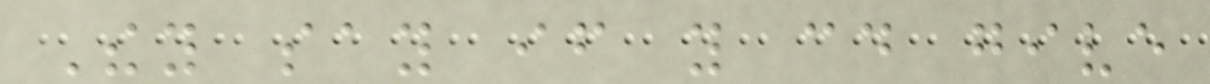They say if you could give
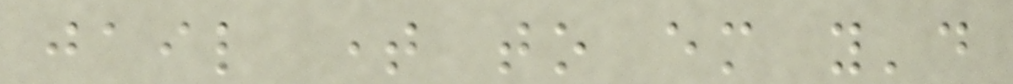jail time to em you'd
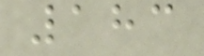183
